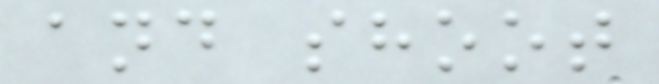and shoot
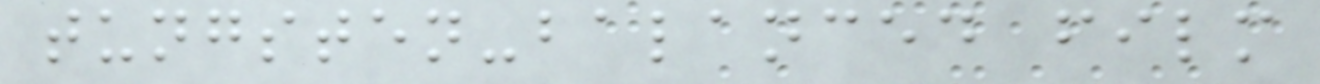tungsten-balanced film
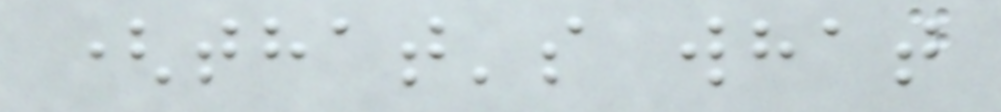(that's what
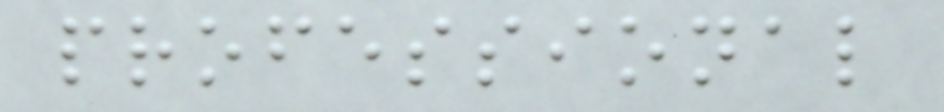professional
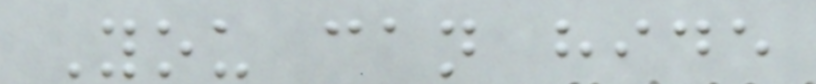You can hide
